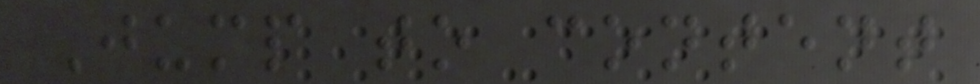Jump to content
